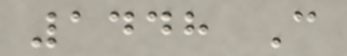1448 C
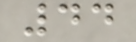44
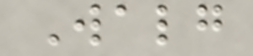Walg
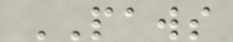PAWS
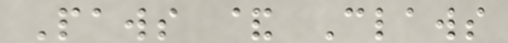Paws & Claws
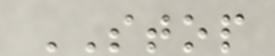STOP
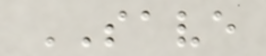SAVE
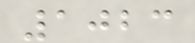1023
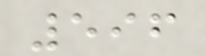596
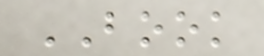BOOK
